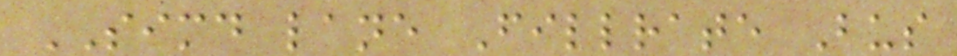SIMD lane Fillrate Bus
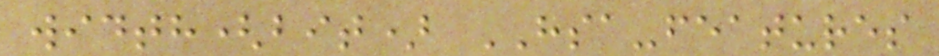width(bit) HSA-features
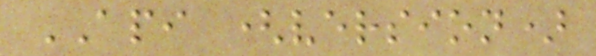API (version)
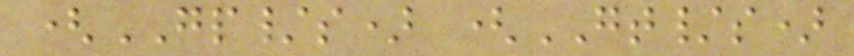(GP/s) (GT/s)
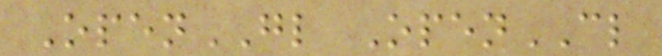OpenGL OpenCL
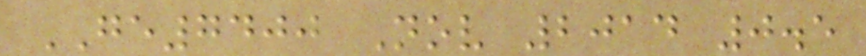GE7400 Nov 2014 0.5
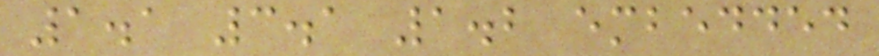1.1 3.1 1.2 embedded
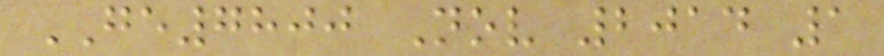GE7800 Nov 2014 1
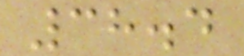38.4
